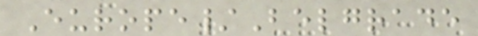Europe/Belgrade
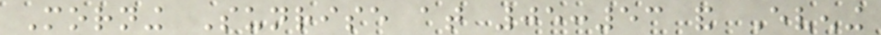Morning Sunrise at 05:53 and Evening
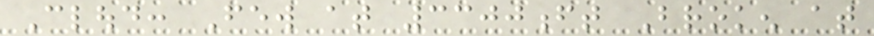Cloud: Few at 3300ft Broken at
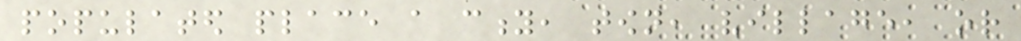populated place a city, town, village, or
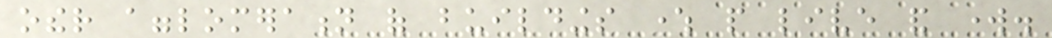other agglomeration of buildings where people live and work.
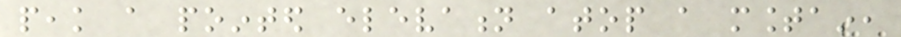peak a pointed elevation atop a mountain,
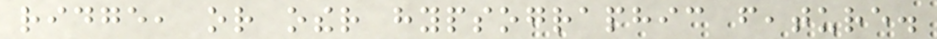ridge, or other hypsographic feature.
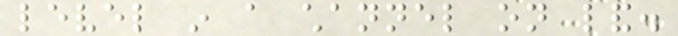level in a channel on land.
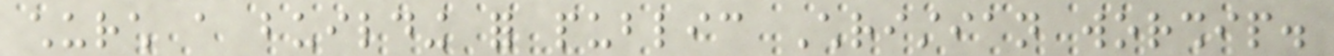church a building for public Christian worship.
